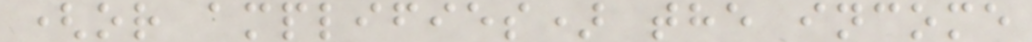(or amplifies) the income
